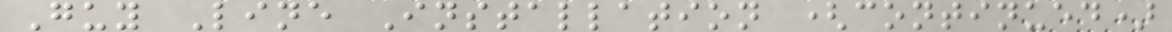Guy Line Installation (continued)
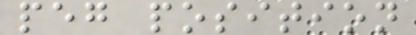peg position
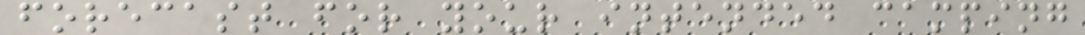forecast for your intended camping
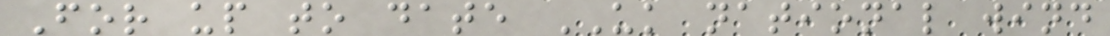For up to date UK national wind
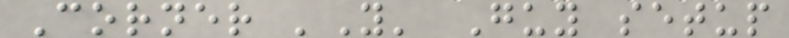Corner 'Y' Guy setup
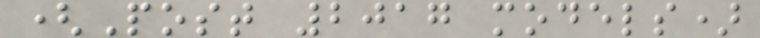(Post 2017 models)
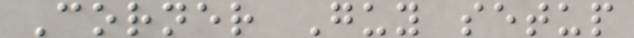Corner Guy setup
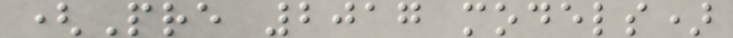(Pre 2017 models)
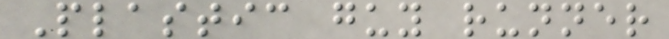Plastic guy runner
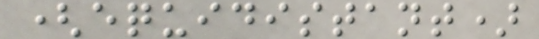(equidistant)
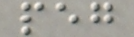peg
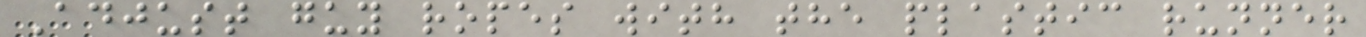Adjust guy ropes with the plastic runner
